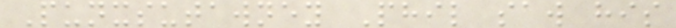Punxsutawney Phil saw his
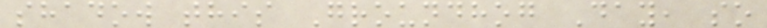shadow this Groundhog Day, so
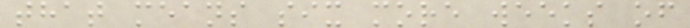that means six more weeks of
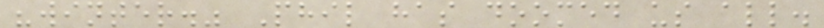"winter." Phil has doomed us all.
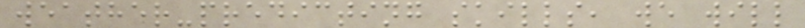weather-predicting skills, we will
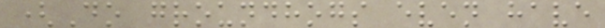(Do groundhogs even have
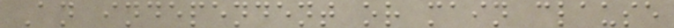An independent or main clause
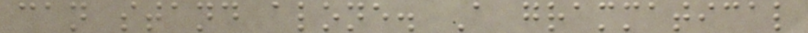can stand alone. A grammatical
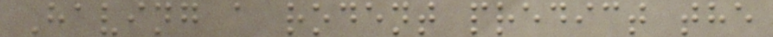Having a rodent predict the
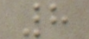8
